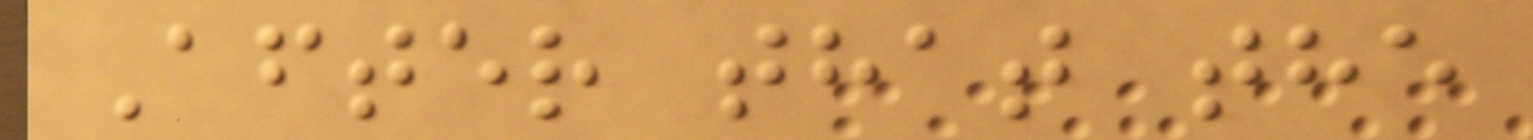After that the
